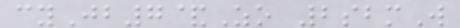cyJb7&Zo 2sbmW
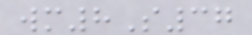wm8S37
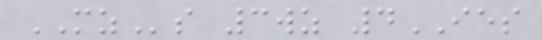MZs 3wz 4IES
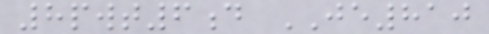8pwt6d JE810
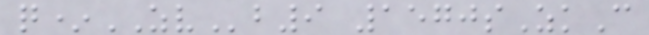q*ZVb9 1570sZkC
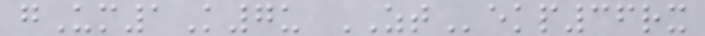gUm1K7u ZTekp36rx
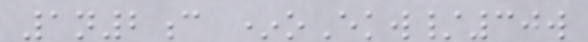1n2c *oEkw/30w
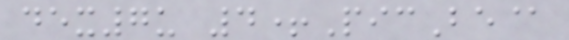dex7u 4+PicBe@
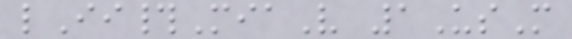lIi#MiaV 1UsM
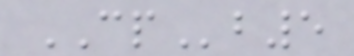CPb5
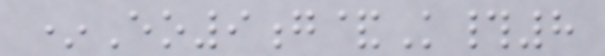*Eo9g&K#8
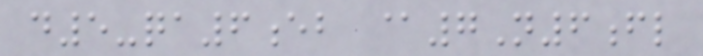d5-qa6eb @7N6fl
